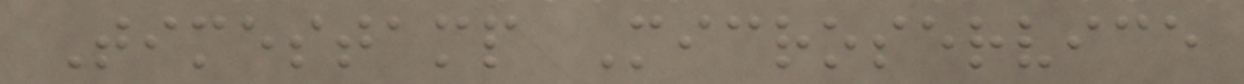Timestamp Microservice
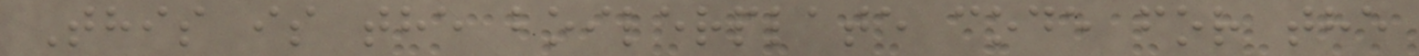This is the boilerplate code for the
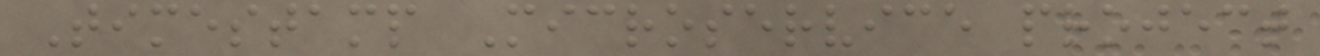Timestamp Microservice project
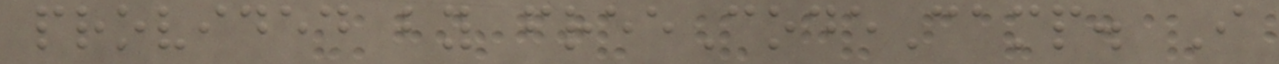provided by freeCodeCamp. I
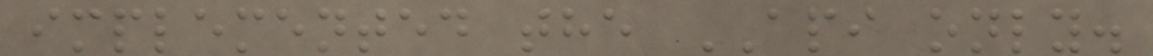implemented the API only.
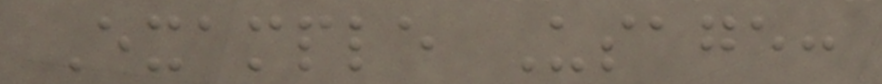Example Usage:
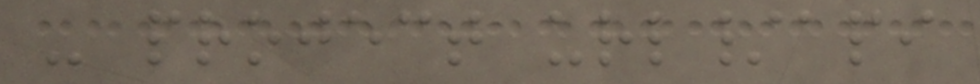- project url/api
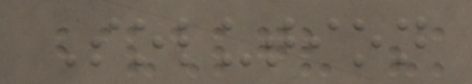Solution
